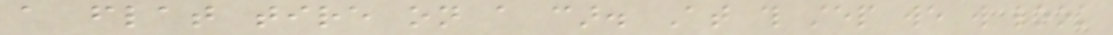a flat tire on a car. At this step we will look
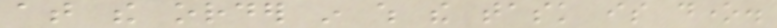at the order in which the task is done.
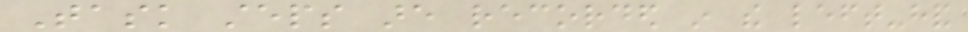Task steps are recorded in the left-hand
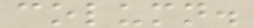column.
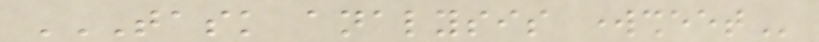TASK ANALYSIS WORKSHEET
